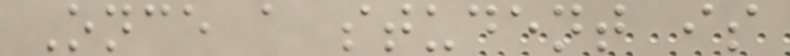Once a student is
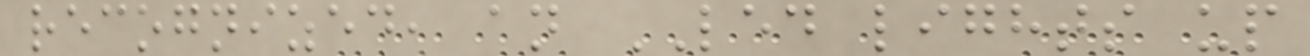recognized, an LED lights up
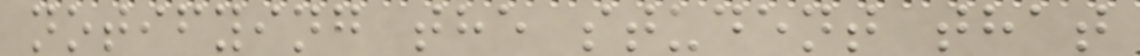notifying the student that
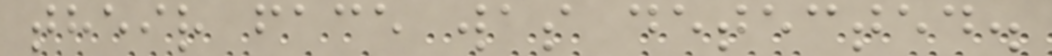their face was detected.
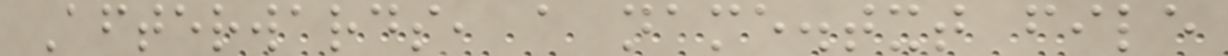Afterwards, a name.txt file
